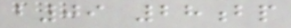b09 28bp
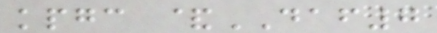kpgc &DAF7
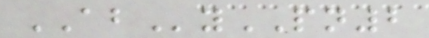AByPN2
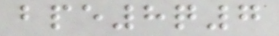bpe8q7
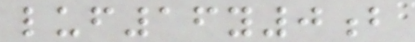luf16y0b
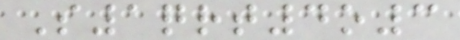S1qrt4o3
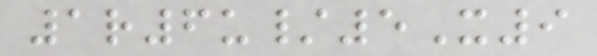1r6u/5X9
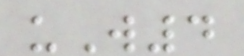uW4
